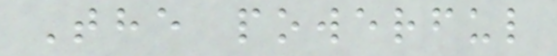The powerful
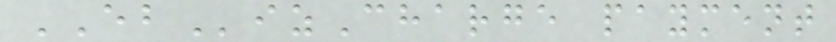EBizCharge payment
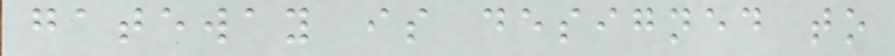gateway is designed to
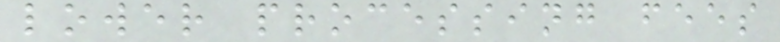lower processing fees
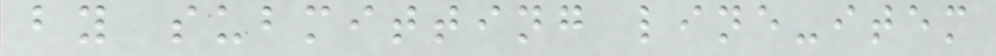by submitting line-item
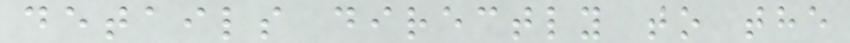details directly to the
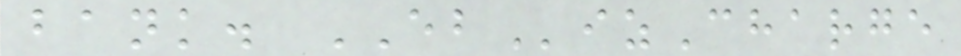bank. EBizCharge
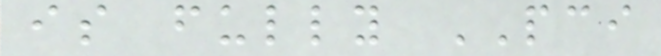is fully PCI
